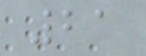21
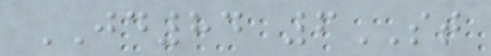JD84 6ST
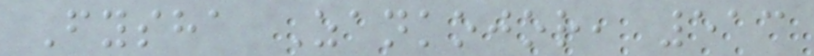Fysha Zankojor, 513
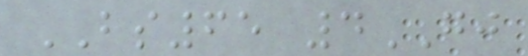BS65 4GJ
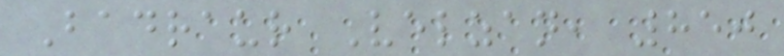Badraur Velzan, 850
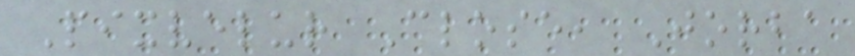Pixvelur Close, Jorba
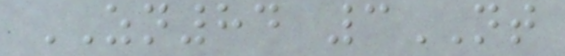ZN84 3NT
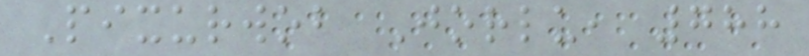Pixurwob Jorlu, 788
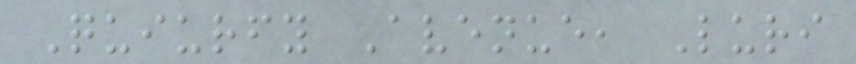Quiurfy Avenue, Luri
